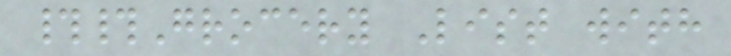##Grocery List with
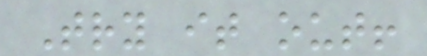Try it out!
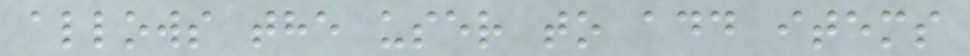allows the user to add items
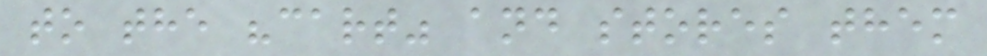to the "cart" and stores them
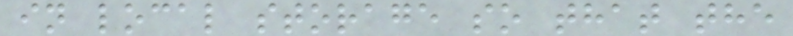in local storage so that the
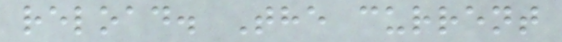reload. The current
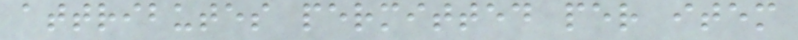attributes permitted per item
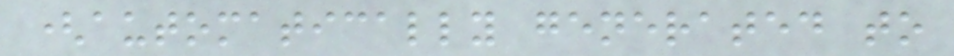(automatically generated to
